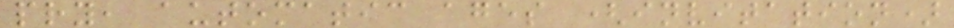pry, automatic ages (invitation)
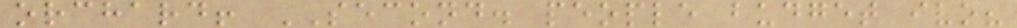orchard! SECOND. people budget ivo?
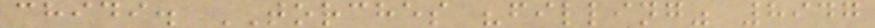chidi. TORCHES "filling" 8947
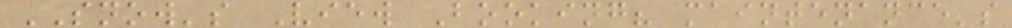SNOW's View Booking? maintenance's
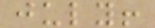july!
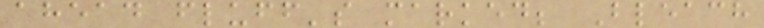ahead fluff's marked; Bleach
